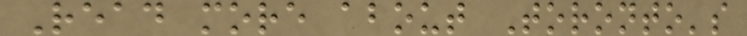Read more about Toronto's
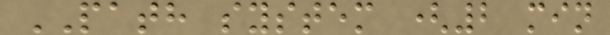PATH system (2 min
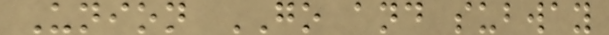Union GO and subway
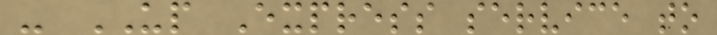- UP Express service to
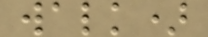walk)
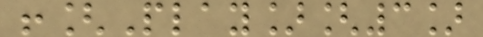![Play][3]
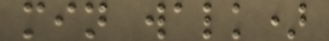min walk)
